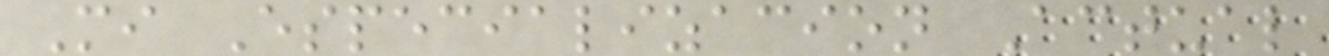Mi Especializacion Actual
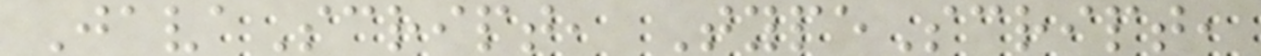JavaScript, TypeScript,
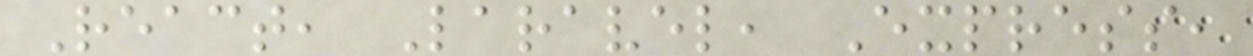React, Laravel, Express,
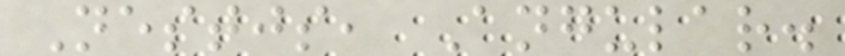Nestjs, Angular.
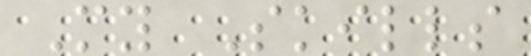My Skills
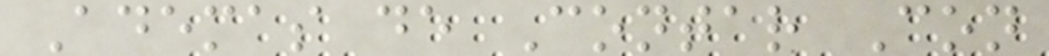Ademas de Contar Con
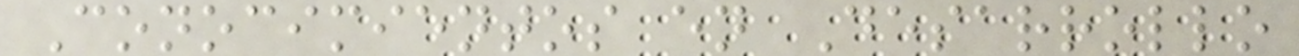Conocimientos en Desarrollo
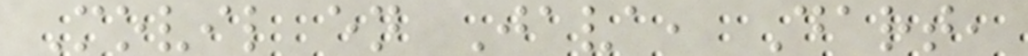Movil en Java, Dart,
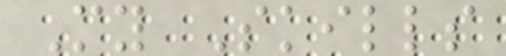My Skills
